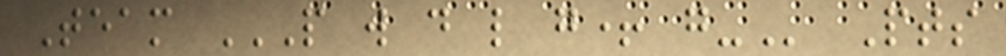Team P W D L G+ G- Pts
